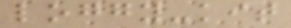loggy-kit
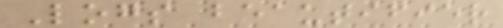Logs beautifier
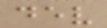dev
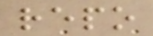repo
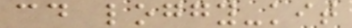cd loggy-kit
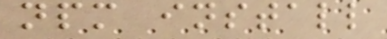npm install
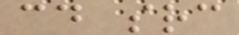cd src
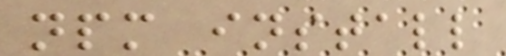npm install
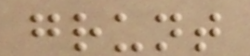grunt
